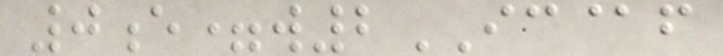0e=w2IC@f
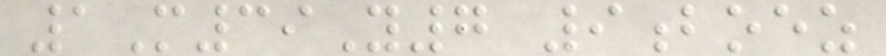1M39Y7 9boez
